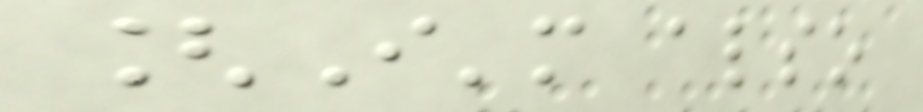[I'm also
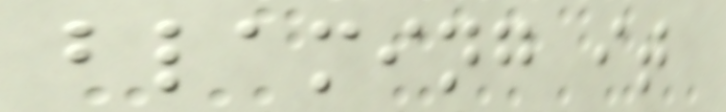blaming it
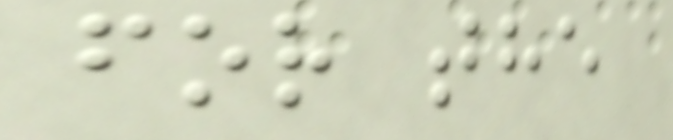for the
